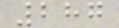287
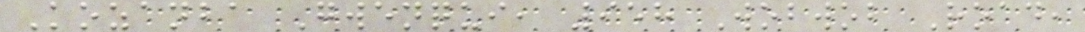Kozanba Gwenqui, 958 Wobwob Road,
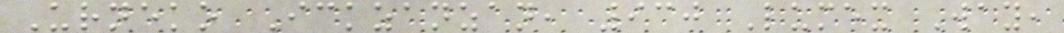Urneko Ickzanzan, 930 Lumex Way,
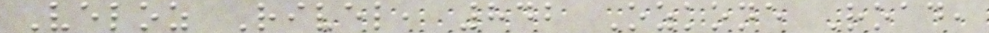Veloz Rivel, 842 Ozkone Road,
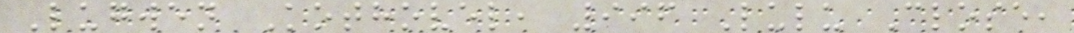Lugwen Kothovel, 996 Lulu Close,
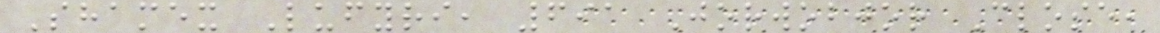Shamex Lufyri, 691 Jorwobjor Close,
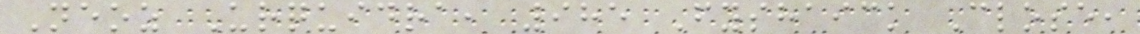Neoz Urquidra, 985 Fyshaick Close,
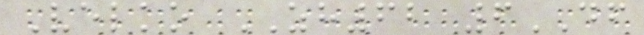Velko ZH62 6DF
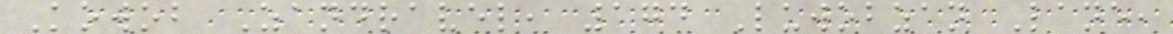Kowob Zandravel, 174 Luwobzan Lane,
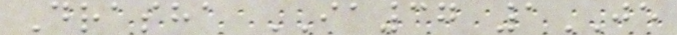Drasha IA37 1JE
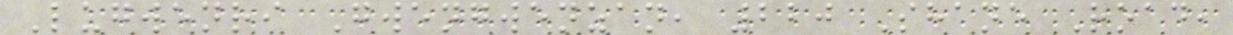Lugwenri Gwengwenzan, 220 Shane Road,
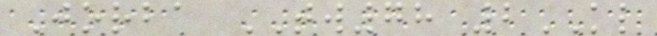Jorba TW78 2KL
